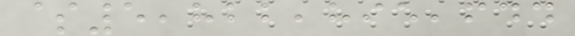$5,822,895,644
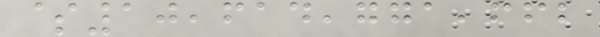$10,614,771,662
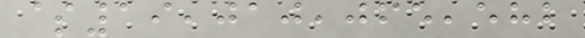$19,010,065,582
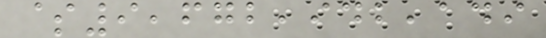$9,672,942,149
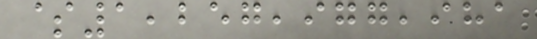$1,257,977,981
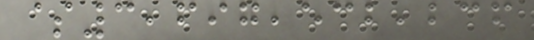$3,697,532,236
